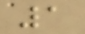1
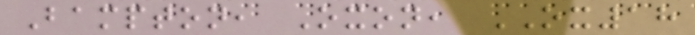Bampton, Oxon, OX18
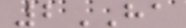2HA
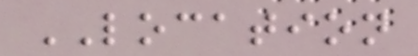LOCATION
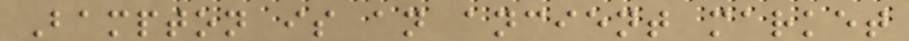Bampton is an ancient market
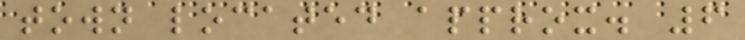town located approx. 6
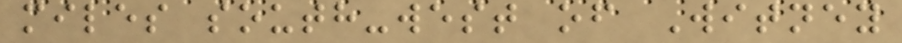miles south-west of Witney
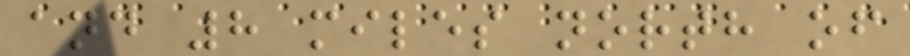and 8 miles north of
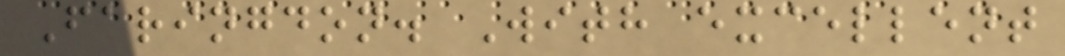Faringdon. With excellent
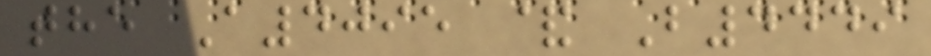the A4095 & B4449
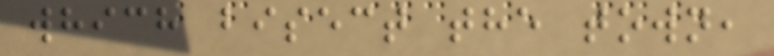which bisect the town,
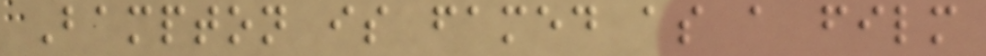Bampton is famed as a film
